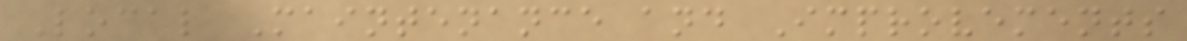Local Maintenance and Improvements
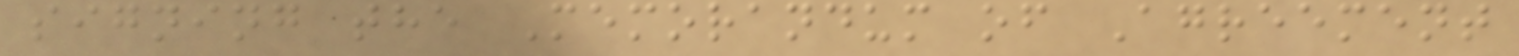signing the Memorandum of Agreement
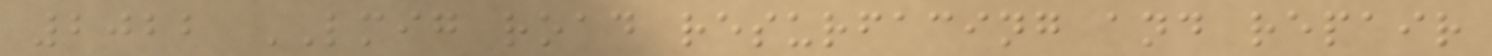2022 LMIG road resurfacing and repair
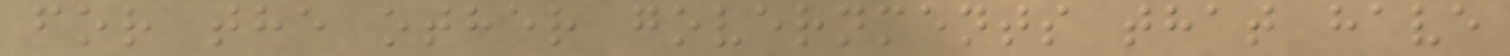for the other governments that have
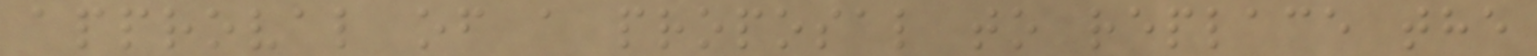approval of a proposal to replace the
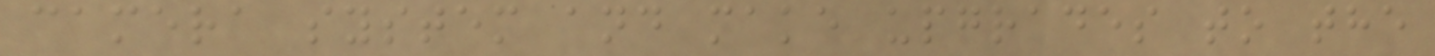camera system and make upgrades to the
